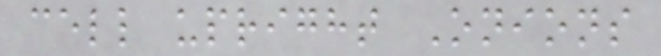cell upright Onions
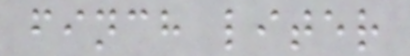finch liter
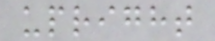upright
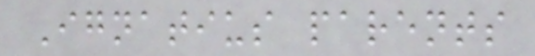Ignatius parents
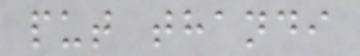put thandi
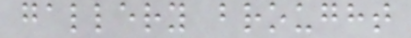gallery brought
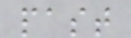past
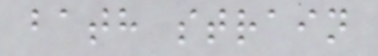bath strain
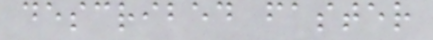described faster
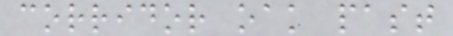corridor oak past
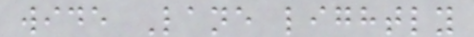wide Lane lightly
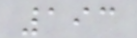193
